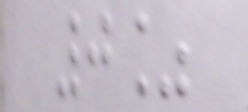0%
